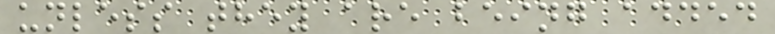unless they are being added
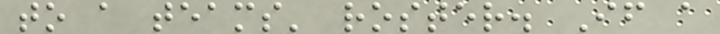to a teams' roster. If a
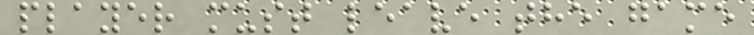player must leave the game
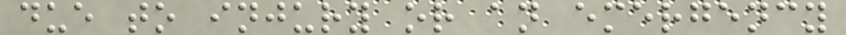due to injury or an emergency
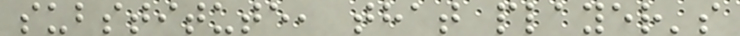substitute, that player's
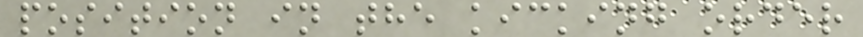position in the kicking order
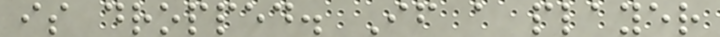is dropped. If a player
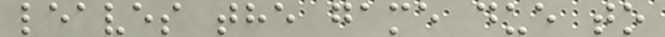leaves the game due to
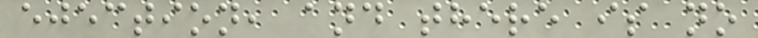ejection, and there is no
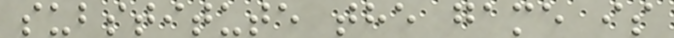substitute the game is
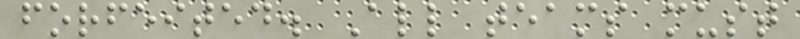forfeited. All teams must
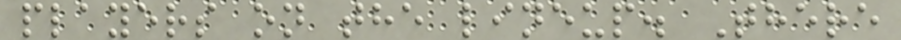players on the lineup. There
